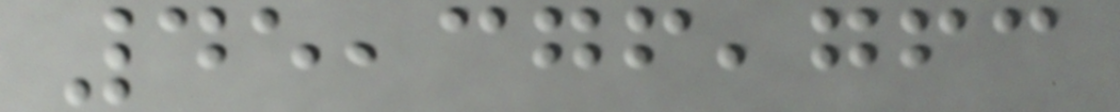45,376,763
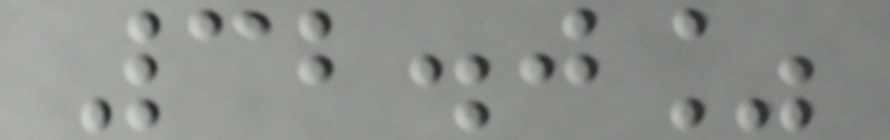32.0%
